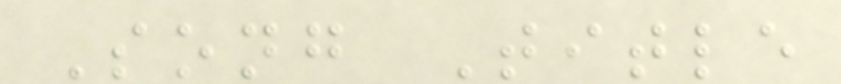Song Title
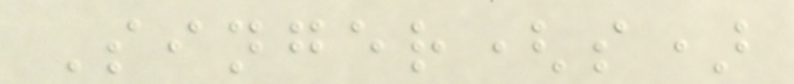Singer(s)
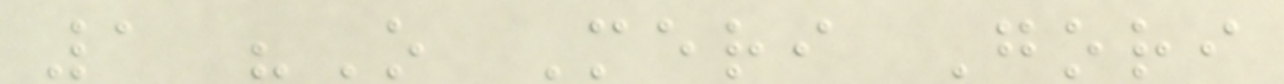1 "O Meri Gori
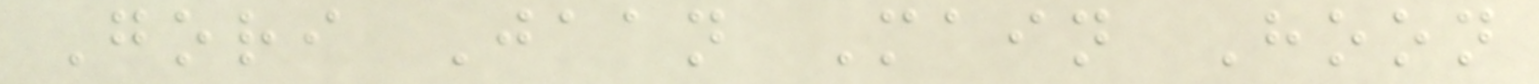Gori Jaan Main Hoon
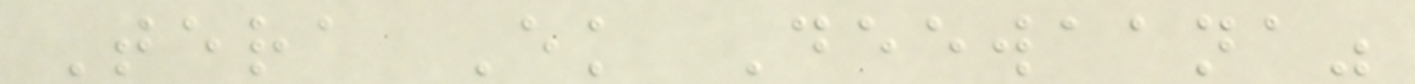Tera Ek Deewaana"
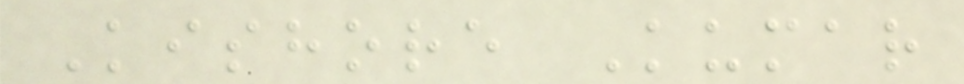Kishore Kumar
